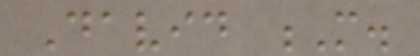David M.
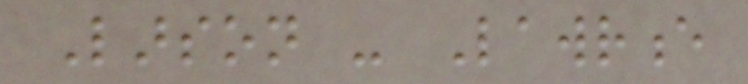Larson - Lawrence
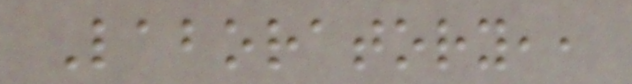Laboratory,,
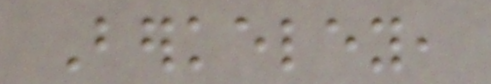Berkeley,
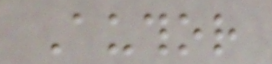Author
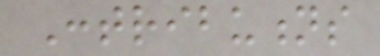Contributions
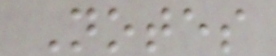Notes
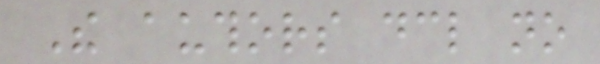The authors declare no
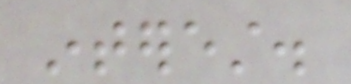interest.
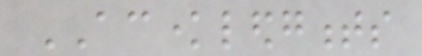ACKNOWLEDGMENTS
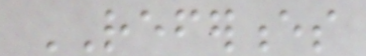REFERENCES
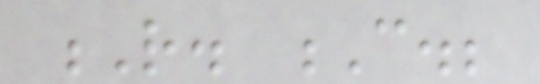R. C.;
